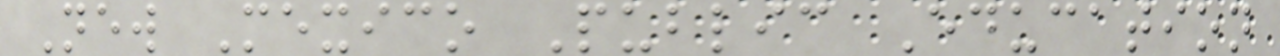New Mexico Public Education
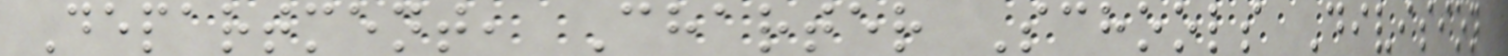Department, Charter Schools Division
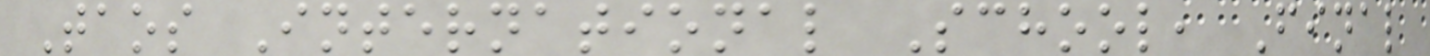Taos International School, Final
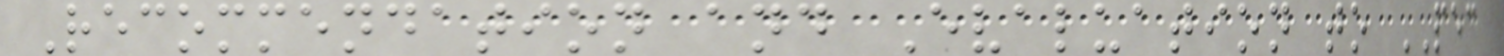Recommendation and Evaluation to PEC
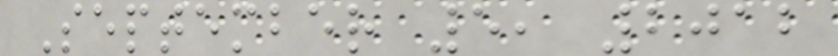September 5, 2012
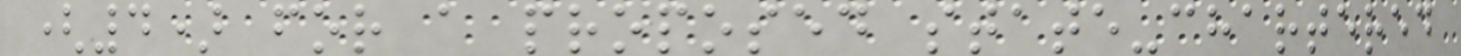(4) for a proposed state-chartered
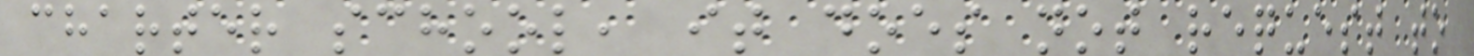charter school, it does not request to
